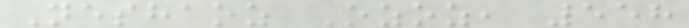Neshaoz Ozoz, 558
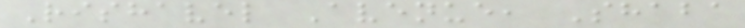Rishavel Avenue, Shaba
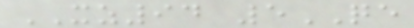XZ94 5QE
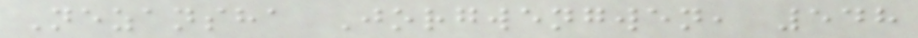Nezansha Jorgwengwen, 548
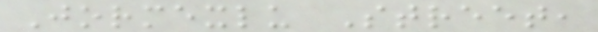Jormexlu Street,
